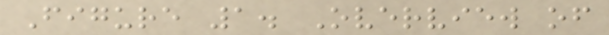Figure 1. Overview of
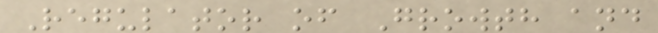Regulator of Growth and
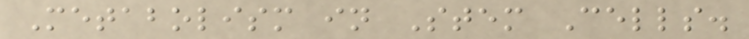Metabolism in Stem Cells.
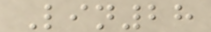Lin28
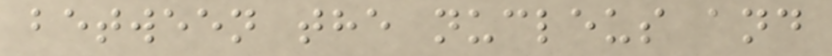between the nucleus and
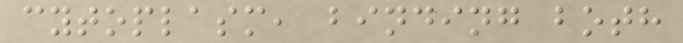cytoplasm, binding both
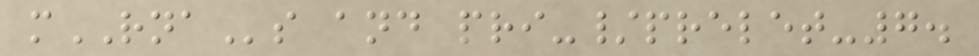mRNAs and pri-/prelet-7.
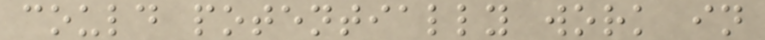could potentially work in
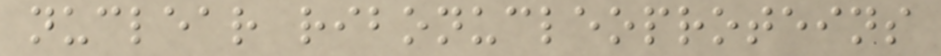nuclear ribonucleoproteins
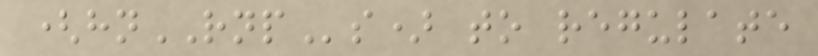(hnRNPs) to regulate
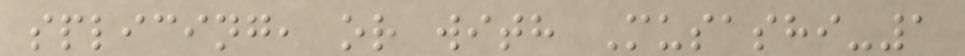splicing, or with Musashi-1
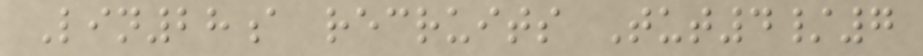Lin28a recruits Tut4/7
